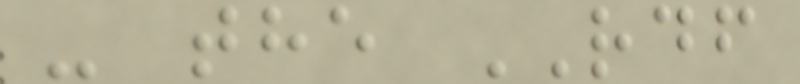- the RDF
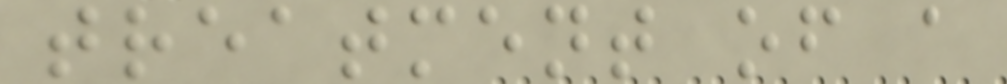treatment of a
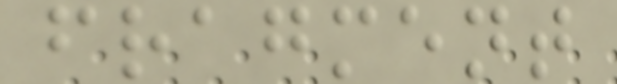fragment
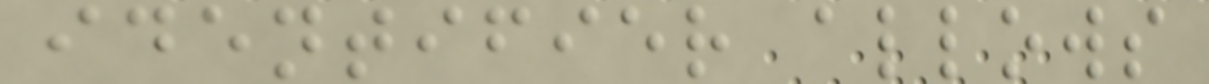identifier allows
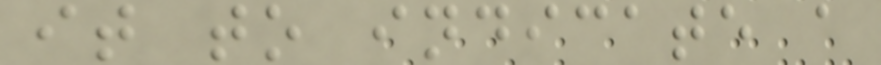it to indicate a
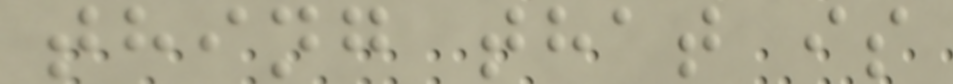thing that is
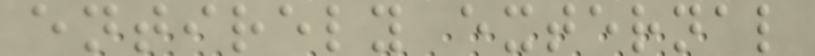entirely external
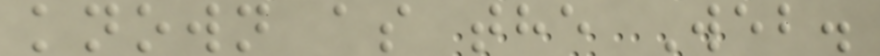known as the Web.
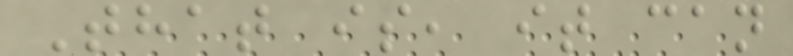That is, it can
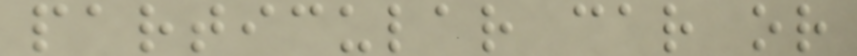particular car or
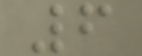6
